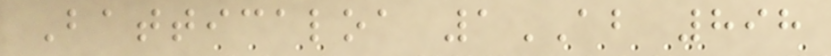Batticaloa 1AB 898
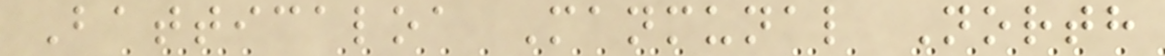Batticaloa Manmunal North
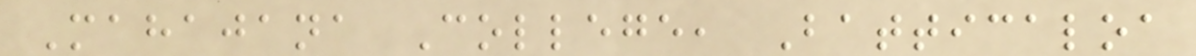Mahajana College, Batticaloa
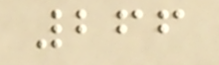266
